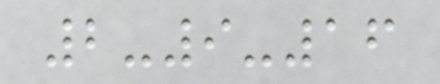2-9-16
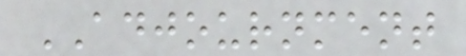ADJOURNMENT
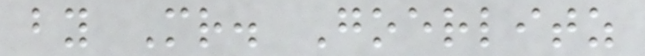by Mr. Goerlitz
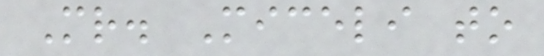Mr. Miceli to
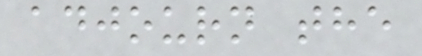adjourn the
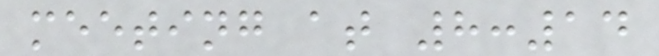meeting at 8:14
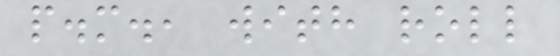p.m., with roll
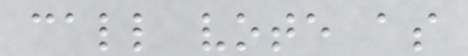call vote as
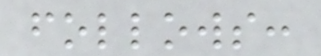follows:
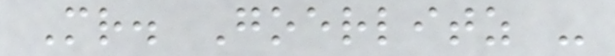Mr. Goerlitz -
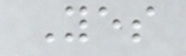Yes
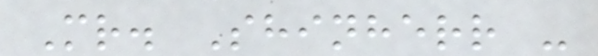Mr. Shinherr -
